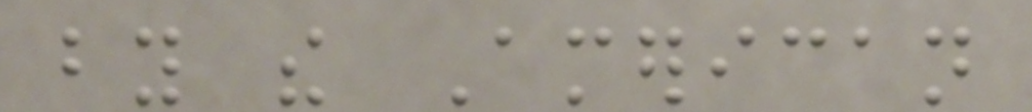by the American
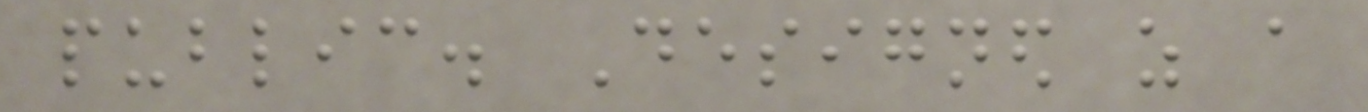public. Designed as a
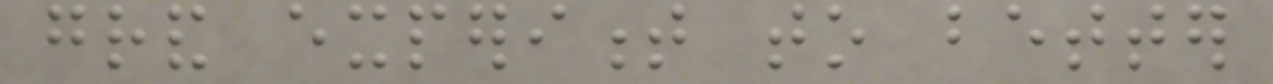grand experiment to better
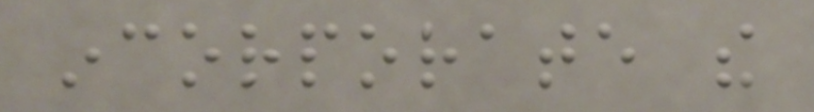incorporate the
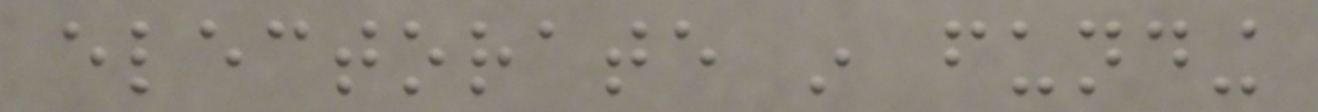electorate in funding
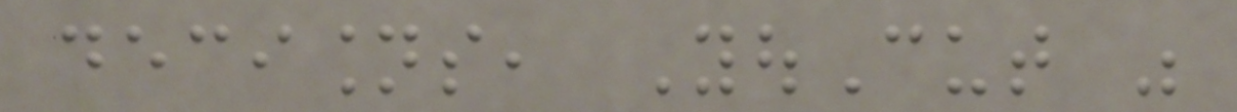decisions, YouCut was
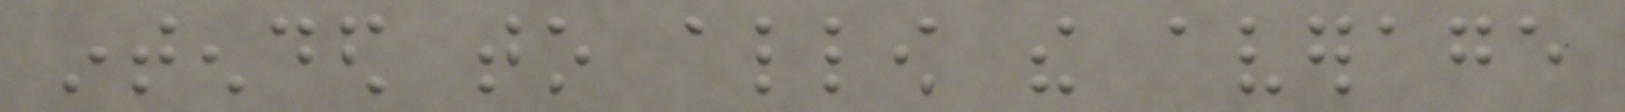intended to allow the average
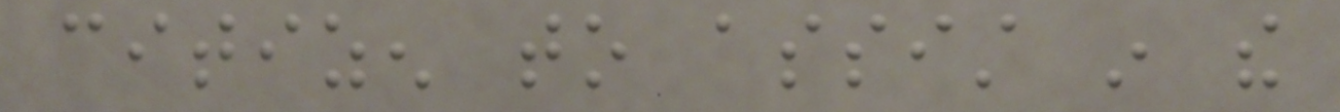citizen to assist in the
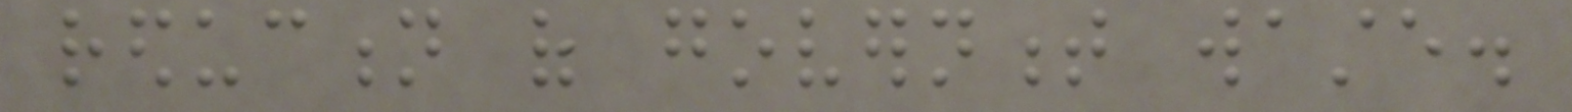reduction of government waste.
